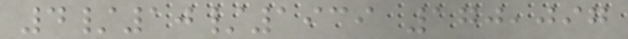4/10/1939 170,097
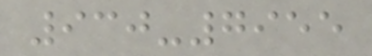930-7955
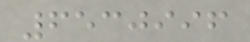6530996
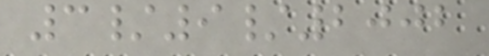3/9/2002
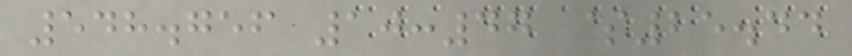548.756 10:47 $25.44
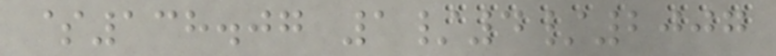$138.07 1/4/2007
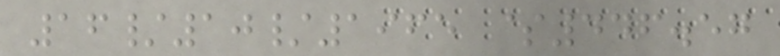16/10/1965 $446.57
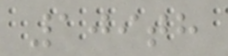109th
